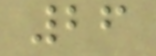26
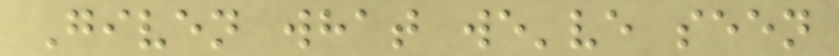Given what we've seen
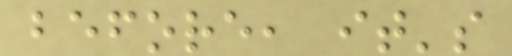before, it's
